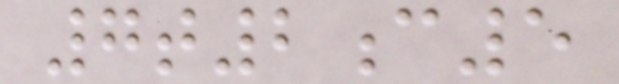7t2c5
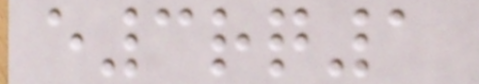e3rq1
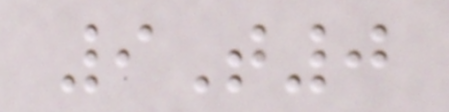9T0
